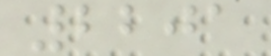2201
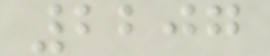2207
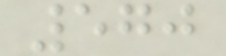570
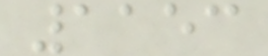1153
